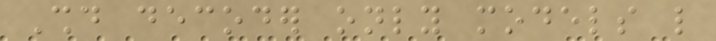Should decoder only models like
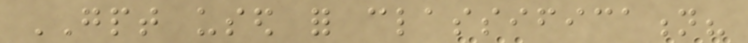GPT used for classification?
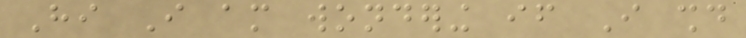Hi I am wondering if I should
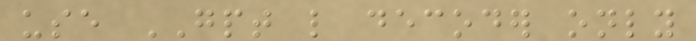use GPT like decoder only
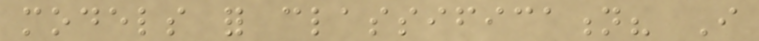models for classification? I
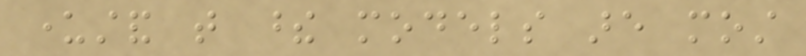understand that these models are most
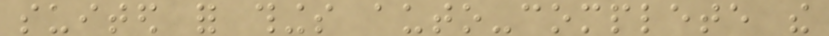suited for things auto-complete the
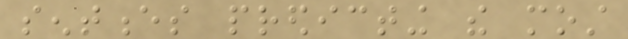sentences predicting the most
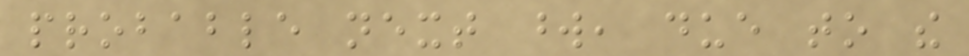probable next word, due to the
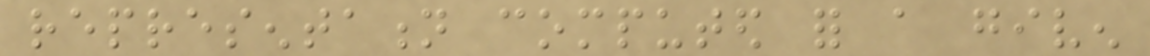representation computed for a given
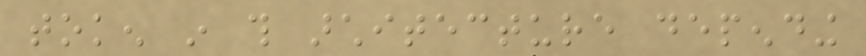token in this architecture depending
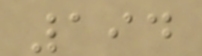194
